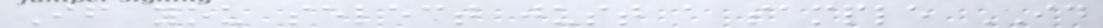If you select just a sample ID
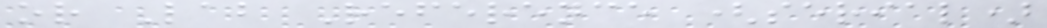or Lab Reference (serial)
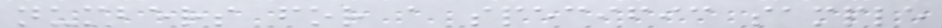numbers for a specific sample
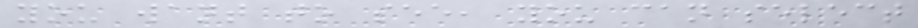you want to see, you can select
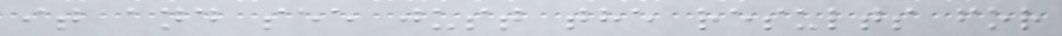it and see just the results for
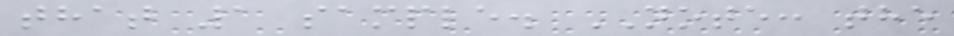that 1 sample. NOTE: the
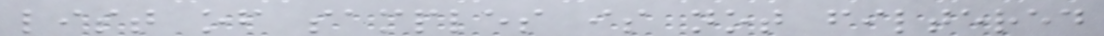list of samples is not filtered
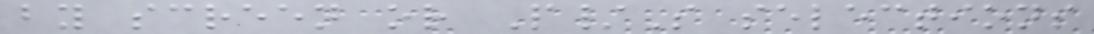by screen or P/S selections
